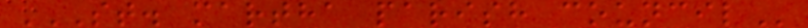ST. MARTHA PARISH COUNCIL
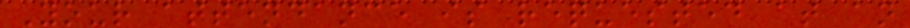Your attendance is requested at an
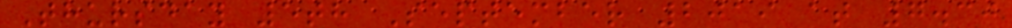Thursday 5th September 2019 at 7.30
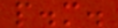p.m.
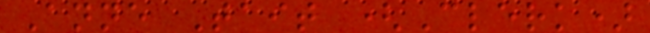Anne Tait (Clerk)
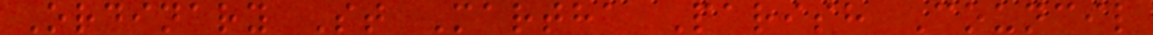Ordinary St Martha Parish Council
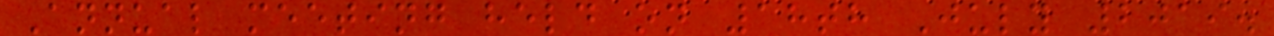Annual meeting held on 18th July 2019.
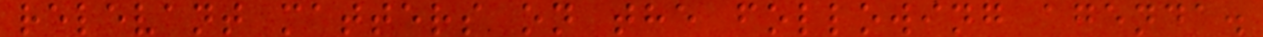relevant matters on the following agenda.
